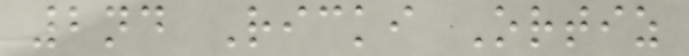2nd Ricki Ortiz
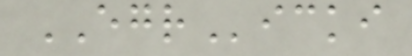EGRicki
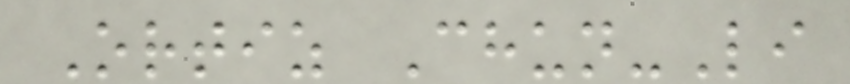Ortiz Chun-Li
